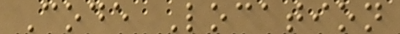Code Location
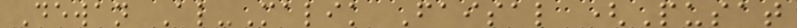Dewan Al-Malik Faisal (Pusat
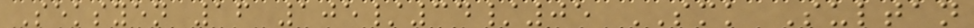Seksyen 16 105/34/05 SMK Sultan
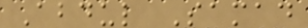Abdul Samad
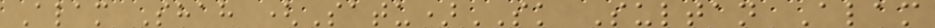Alam Shah (Satu)SK Sultan Alam
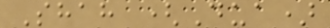Shah (Dua)
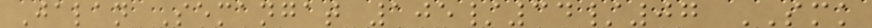Jalan Semangat 105/34/07 SMK
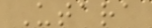Utara
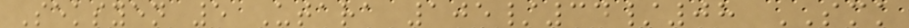Seksyen 5 Utara 105/34/08 SMK
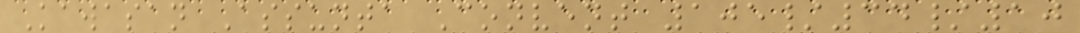Kawasan Assunta Convent 105/34/10
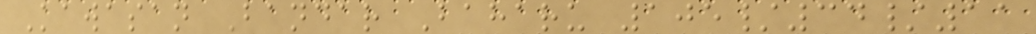Kawasan Bandar Baharu 105/34/11
